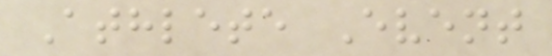Athlete Event
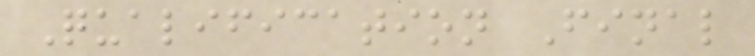Qualification Final
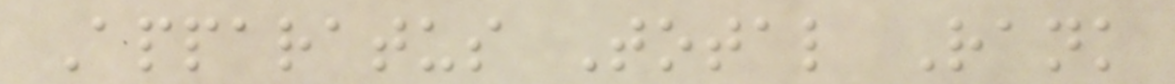Apparatus Total Rank
